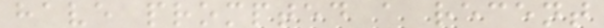have prompted a recent
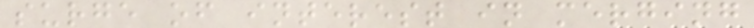surge of interest in merging
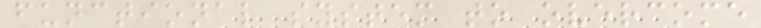functional system to overcome
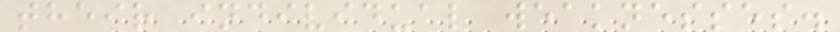their individual weaknesses.
